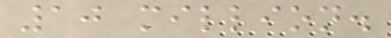10 million.
